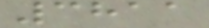3811
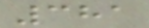381
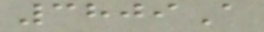3809A
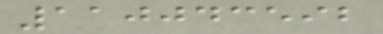110043592
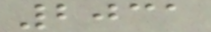2031
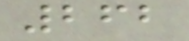262
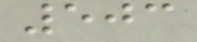503
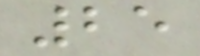25
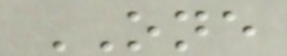ONE
